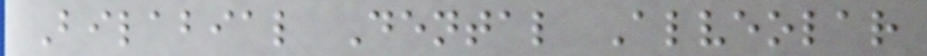Bilabial Dental Alveolar
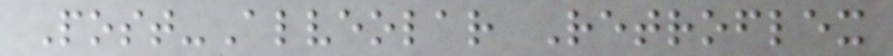Post-Alveolar Retroflex
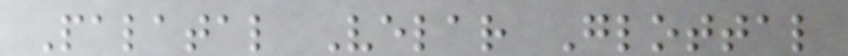Palatal Velar Glottal
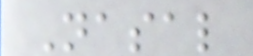Nasal
